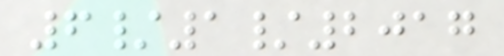6/1/2017
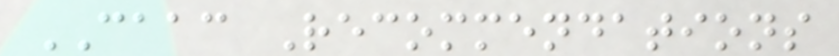CAAC Recommendations
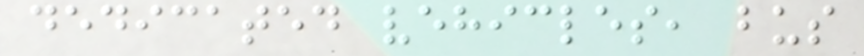dedicated vehicles, bus
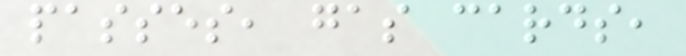passes, gas cards,
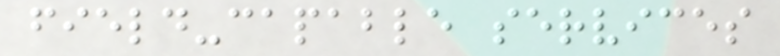field-capable services
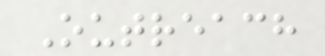Outreach
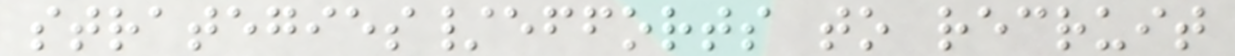strategies/efforts to recruit
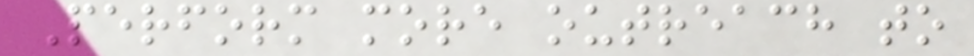Perform more outreach to
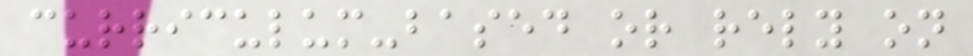curriculum-based or rely on
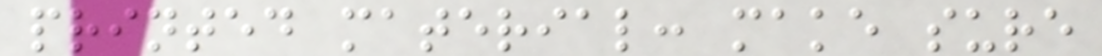printed material: make sure
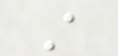A
